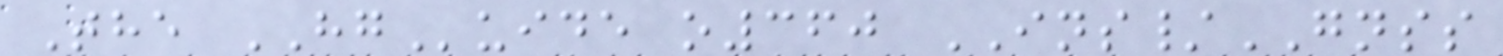The HGuide o360 INS/GNSS
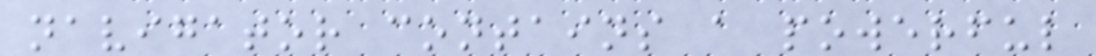navigator contains a powerful
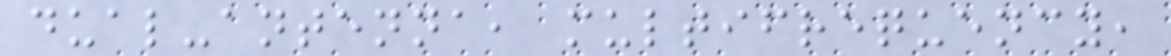dual-antenna, multifrequency,
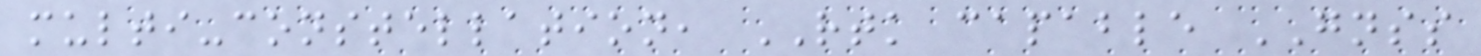multi-constellation, RTK capable GNSS
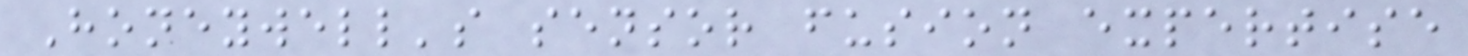Honeywell's sensor fusion expertise
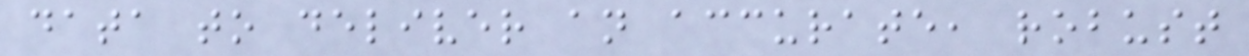data to deliver an accurate, robust
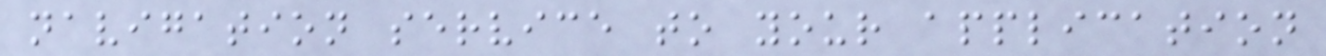navigation service to your application
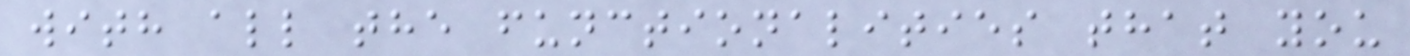with all the functionalities that you
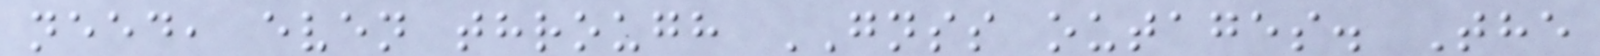need, even through GNSS outages. The
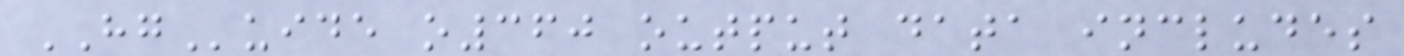HGuide o360 output data includes
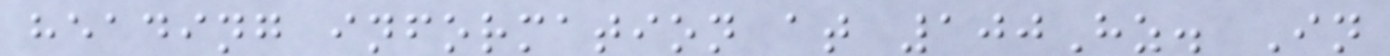heading information at 100Hz. In
